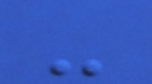-
